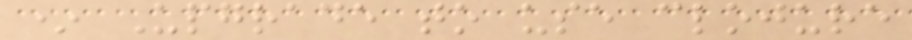* Upgrade to use clojure
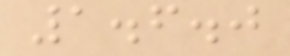1.6.0
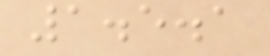1.5.1
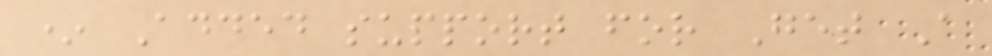* Added support for Get A
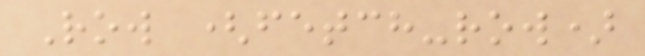Row (fetch-row)
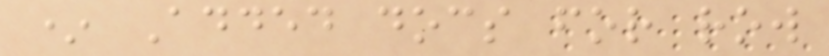* Added docs for row
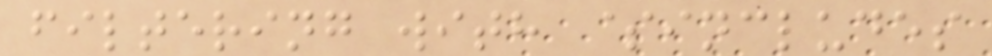filtering with $includes
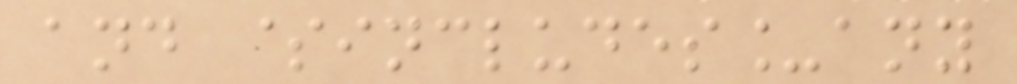and $includes_any
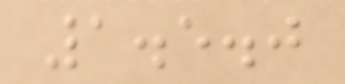1.5.0
